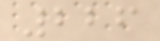226
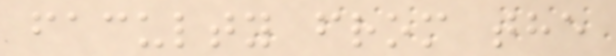faculty from the
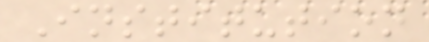Institution
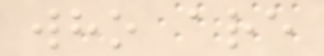who are
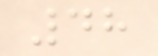48
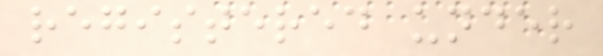registered under
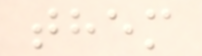them
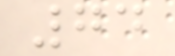74
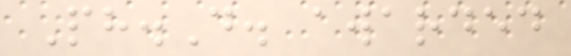Ph.D. awarded
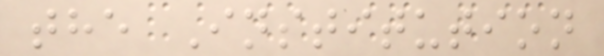the Institution
